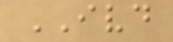IVD
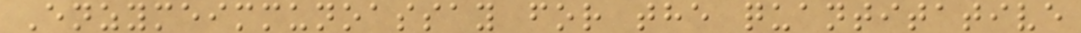Enzymeimmunoassay for the quantitative
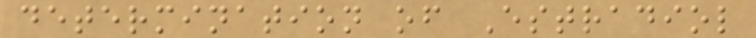determination of Estradiol
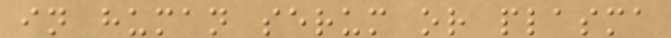in human serum or plasma
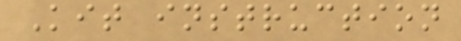Kit instruction
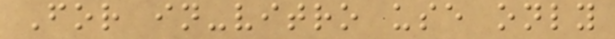For in-vitro use only
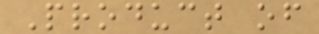Product of
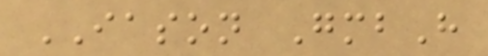IASON GmbH
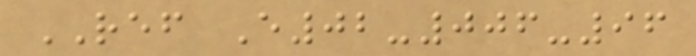REF E02-006-96
